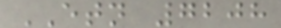ETN 7208
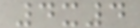4x4
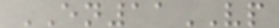EN11VP
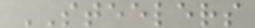STEELERS
